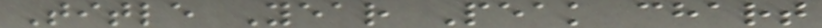Title Year Peak chart
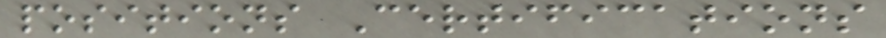positions Certifications
